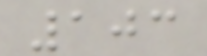103
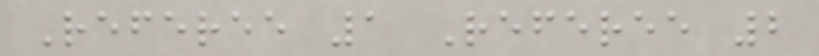Referee 1 Referee 2
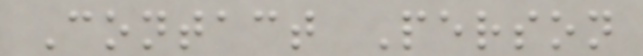Contact Person
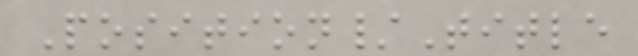Position/Title
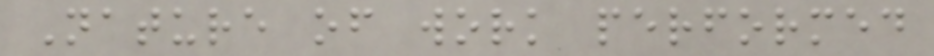Nature of work performed
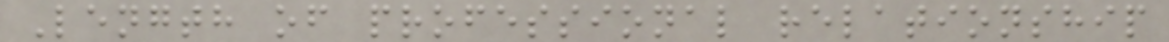Length of professional relationship
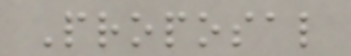Proposal
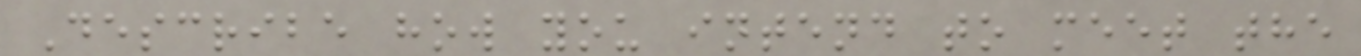Describe how you intend to meet the
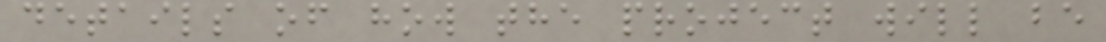details of how the project will be
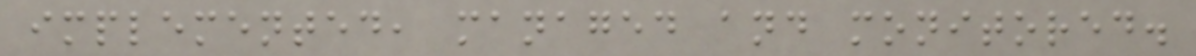implemented, managed and monitored.
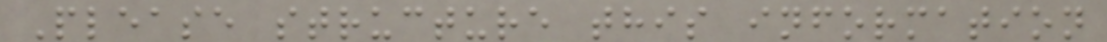Please structure this information
